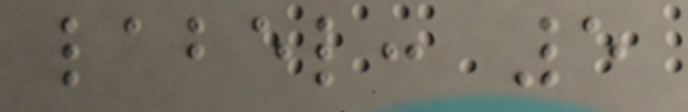label: 5
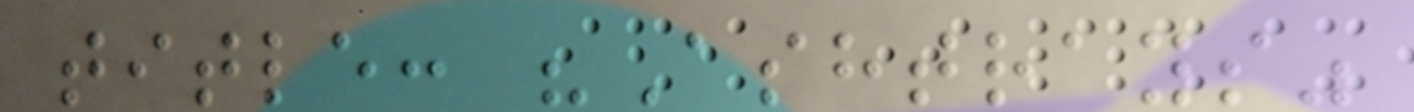title: "Ashtrays"
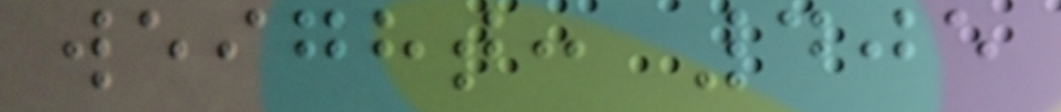weight: 405
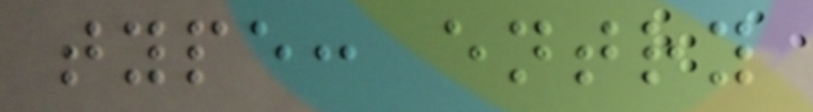type: entry
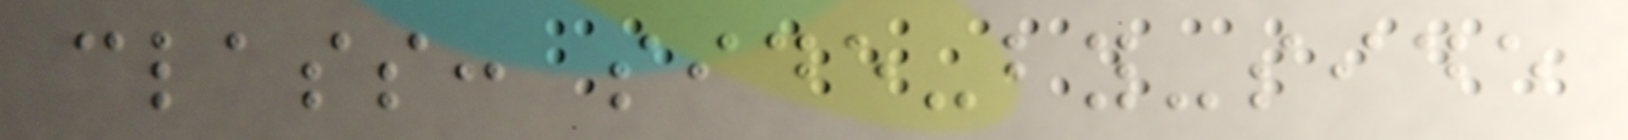class: side-by-side
